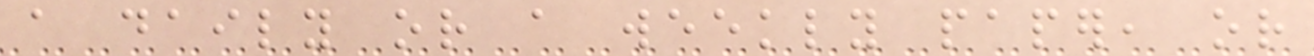a daily or a weekly paper, or
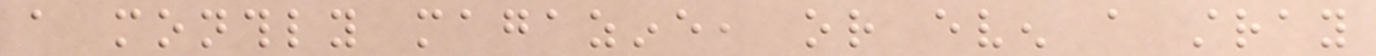a monthly magazine, or even a stray
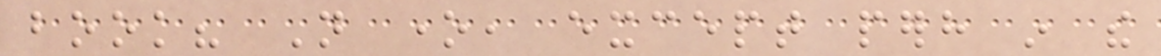book? Not one, except perhaps in the
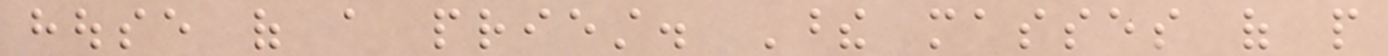house of a priest. These masses of people
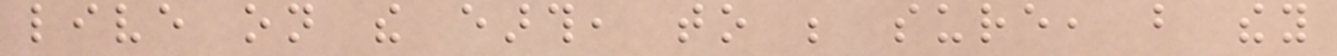live on the earth, to be sure, but they
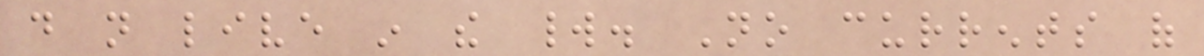do not live in the world. No currents of
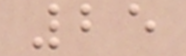25
